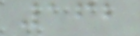162
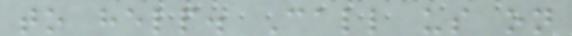to help. Call us on
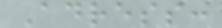Adress:
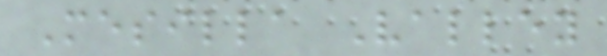Mesilla Valley
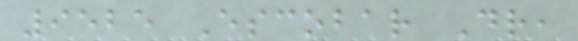9525 Escobar Dr,
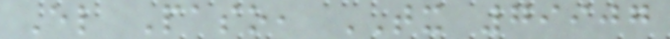El Paso, TX 79907
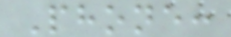Phone:
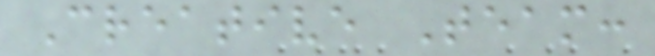Creative Team:
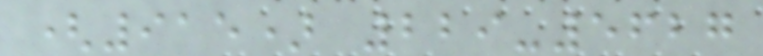(915) 229-5627
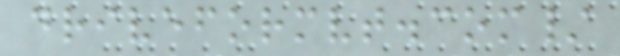driveformvt.com/
